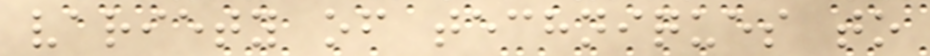variety of techniques to
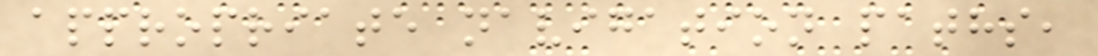appropriate navigation paths,
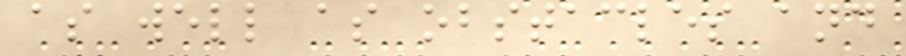as well as obstacles and
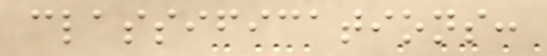classifications:
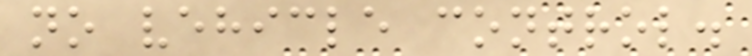no vehicle control.
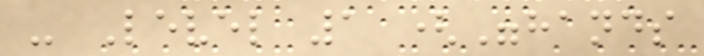- Level 1 ("hands
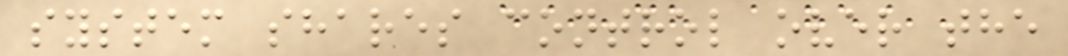system shares control over the
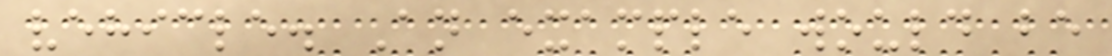vehicle. An example would be
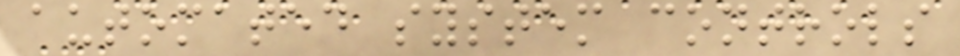automated system controls
